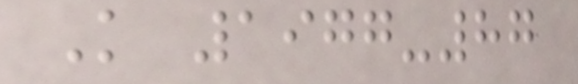K 1977-87
